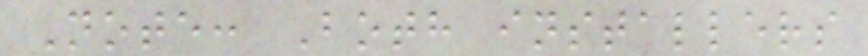Note: Both installers
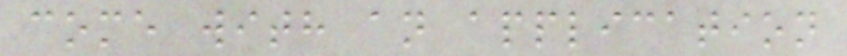come with an application
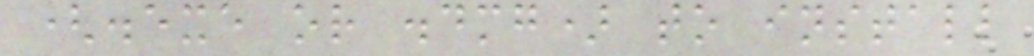(.exe or .dmg) to install
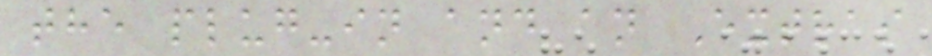the plug-in and an Extras
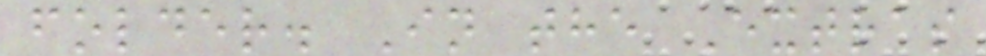folder. In the Extras
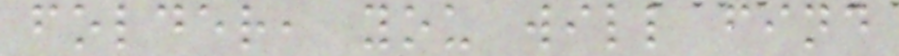folder, you will find
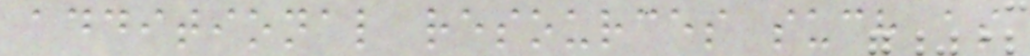additional resources such as
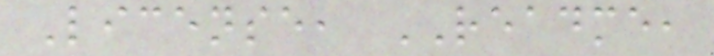License, README,
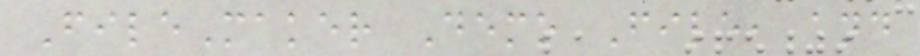FileMaker Demo File, and
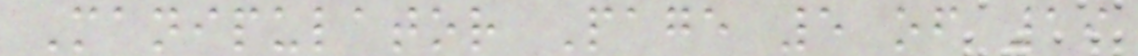Manipulator Page 5 of 19
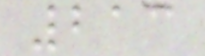213
